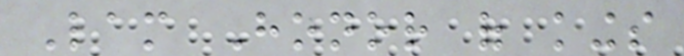Lam Honor of kings
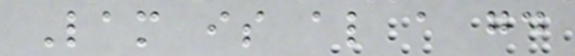Lam is also a good
